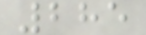285
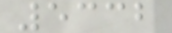5332
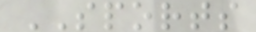SPORTS
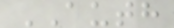AUTH
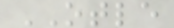OTLE
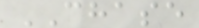CHASE
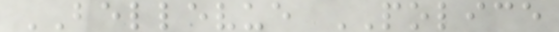BELLEVUE POLICE
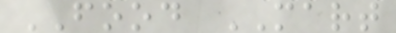FOOD MART
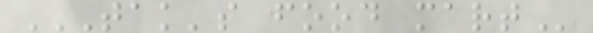TAK'S FOOD MART
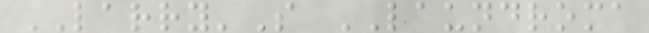LARRY'S LAUNDROMA
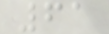61
